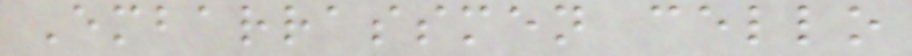Embarrassmen cello
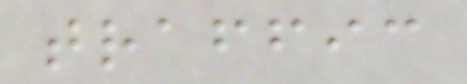traffic
